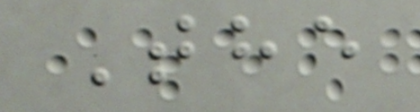The
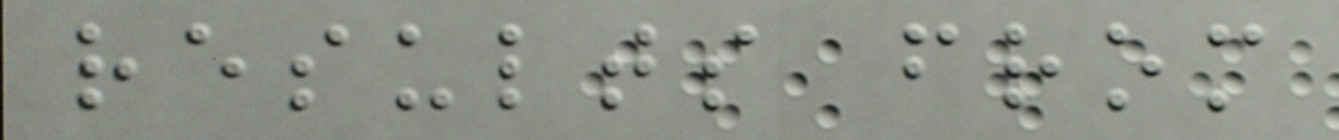results from
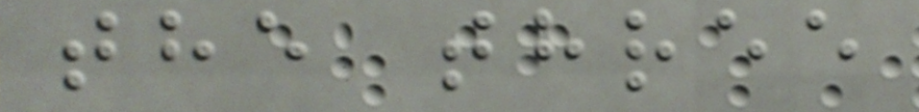the three
